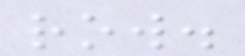row.
